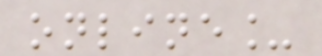online_
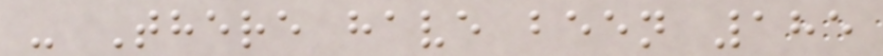- There have been 185
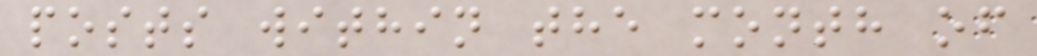posts within the month of
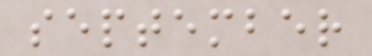september
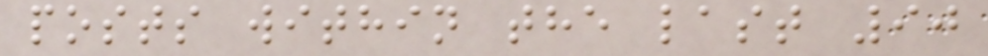posts within the last 90
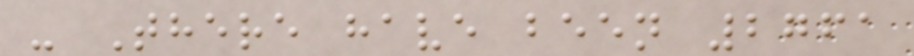- There have been 2761
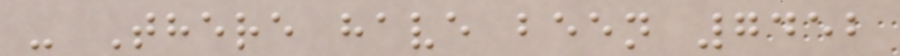- There have been 7452
